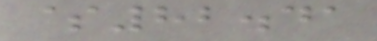$82.41
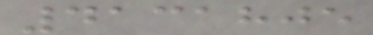4131805
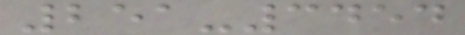251-3454
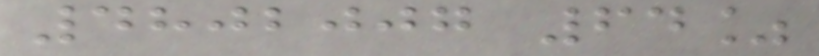4802007 64%
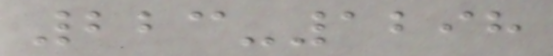223-1298
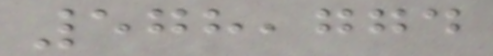578,774
